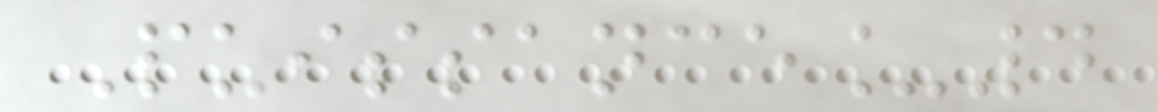Puissance_4
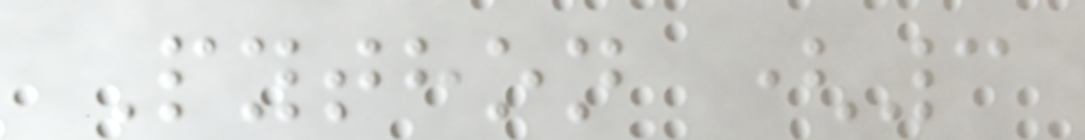Python (3
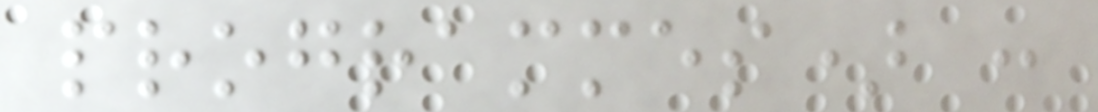programmes) :
